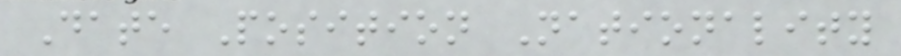Date Position Nationality
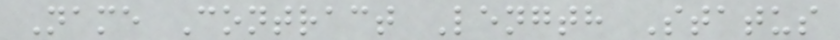Name Contract Length Status
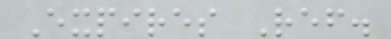Expires Ref.
